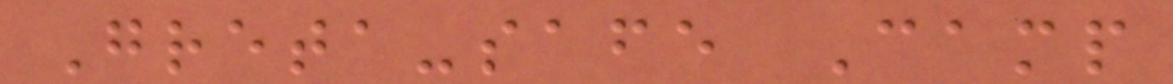Greta-safe Camp
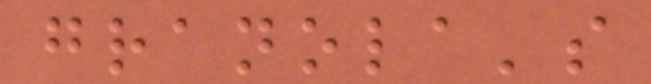granola's
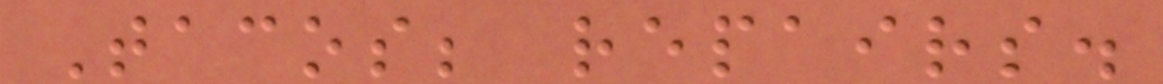Tacos; repairs.
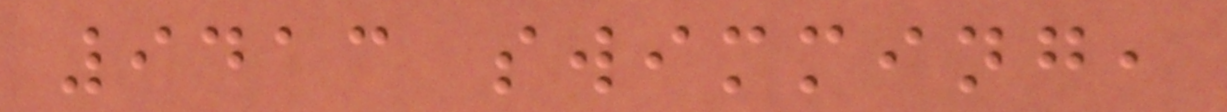9413 swimming,
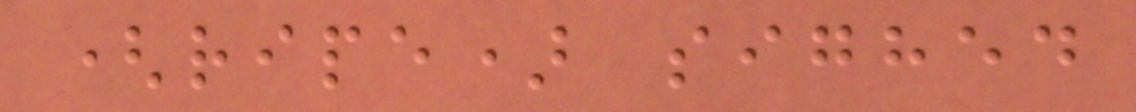(ripe) sighed
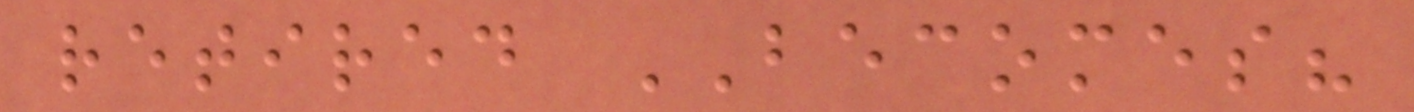retired BECOMES?
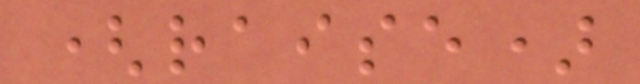(raise)
